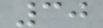30
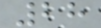28
